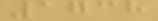1738
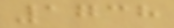1738
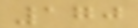170
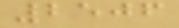2506
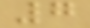7
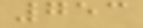753
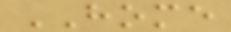HOME
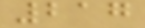217
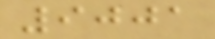9001
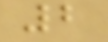2
